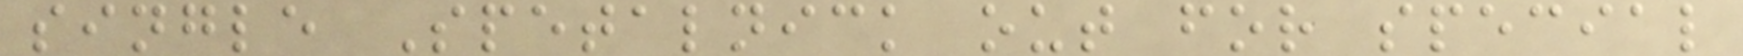single Spetalnick out for special
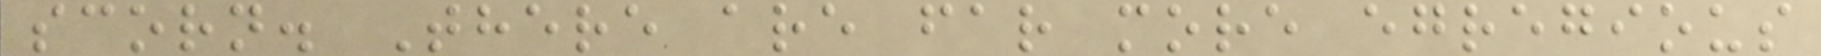scorn. There are far more egregious
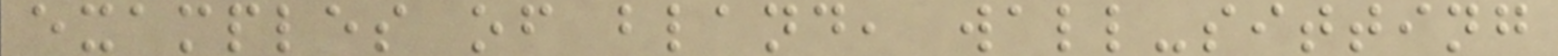examples of bland, wall-sitting
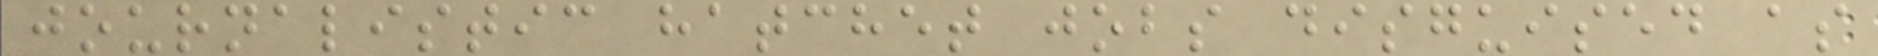journalistic hatchet jobs disguised as
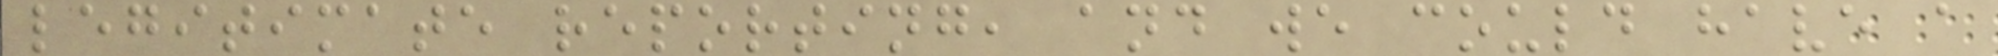legitimate reporting, and we could have a
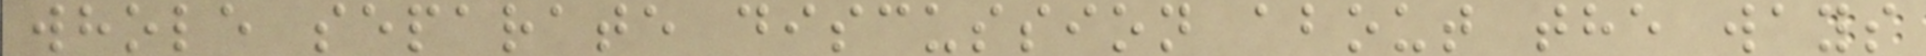whole separate discussion about the ways
